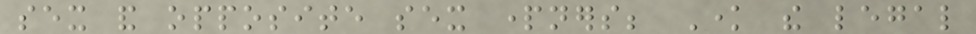sex and opposite sex partners; Know the legal
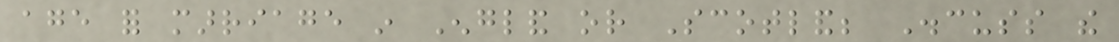age for marriage in England or Scotland; Discuss the
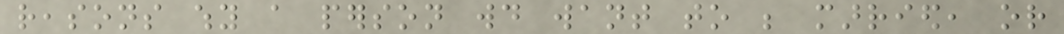reasons why a person would want to be married, or
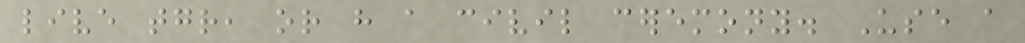live together, or have a civil ceremony. Use a
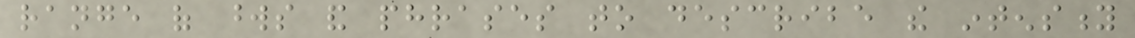range of words and phrases to describe the intensity
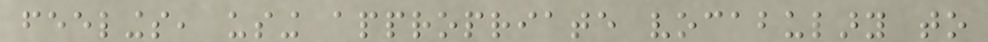feelings, using appropriate vocabulary to
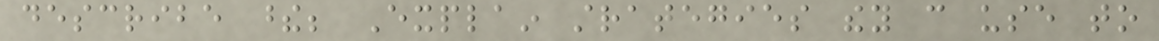describe these; Explain strategies they can use to
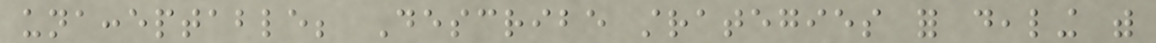unacceptable; Describe strategies for dealing with
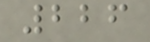226
